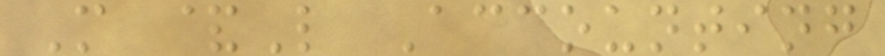M &L Accounting
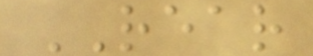REAR
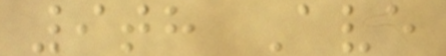9th Ave
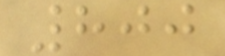800
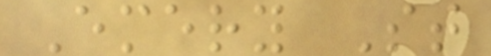Emery St
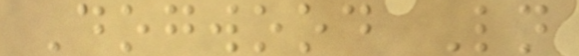Dogwood Ln
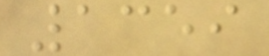1359
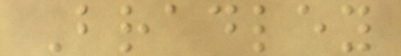Bradley
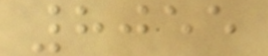8055
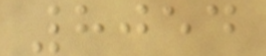8054
